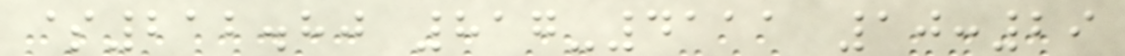$212.80 817-4111 10:29
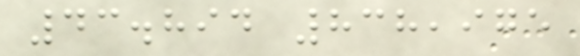43.894 838,975
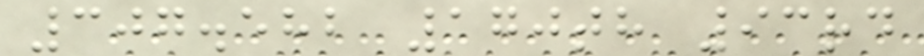307.582 170th 93rd
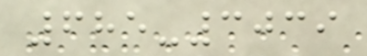685-3039
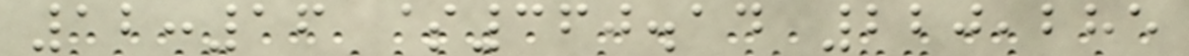12:16 $360.14 220,285
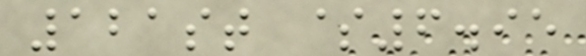121st $6.95
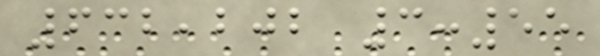632,202 3:55
